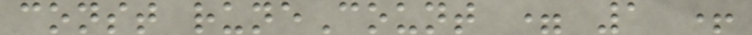const runeCount = 1 +
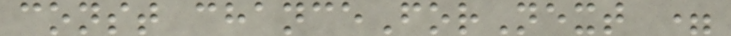const chanceForNext =
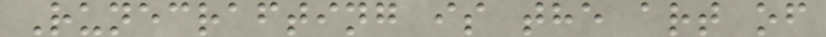Runecrafting is the art of
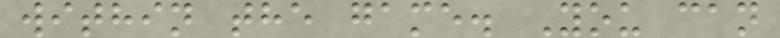within the game. You can
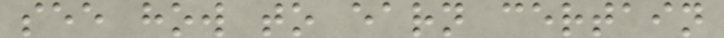see how to earn certain
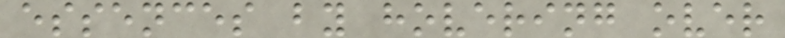essences by hovering over
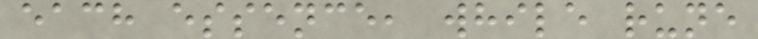each essence, while rune
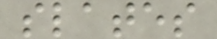slates
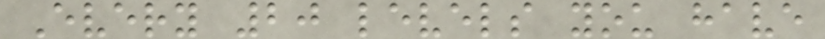Every 20 levels you have
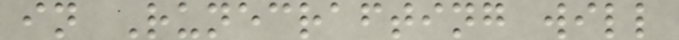in Runecrafting will
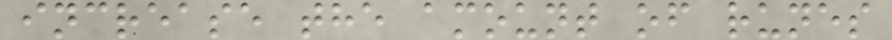increase the amount of runes
